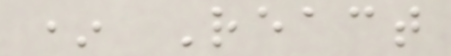* React
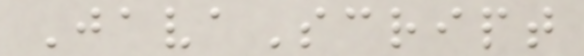JavaScript
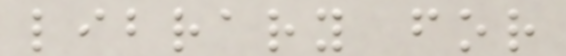library for
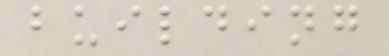building
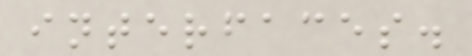interfaces.
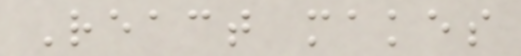React makes
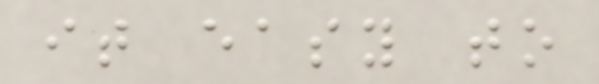it easy to
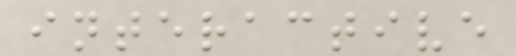interactive
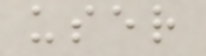user
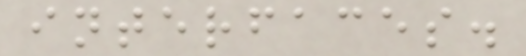interfaces.
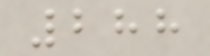288
